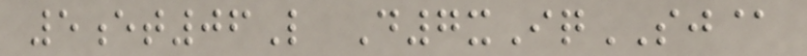5et06L D7xIqSJ@
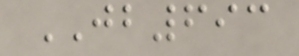JB693
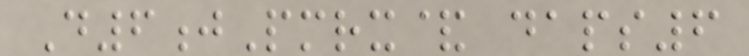D6jPmrx& daps6
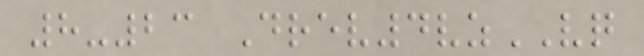8-23 Drev4vzVQ
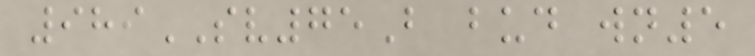989SV75B bud wn5
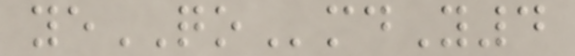yeQOmdY4
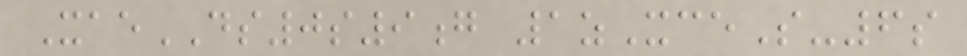XaeDS0s9g 1zXceS-6s
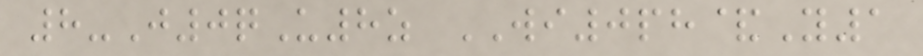8-J0qU8z WI0ph&Y1
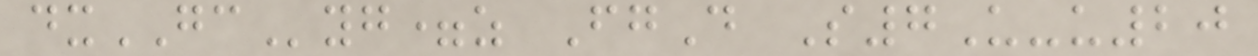dxGCyg=z FgD S7U-u20
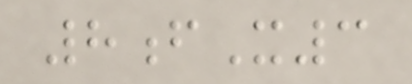8fX3
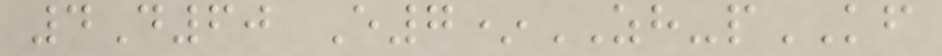4D60 E7*ZH-pKF
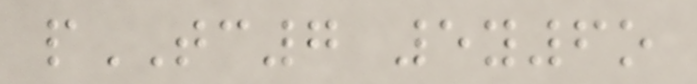pTC7 5y6o
